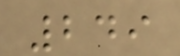249
